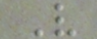V
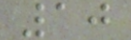10
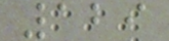129
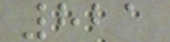821
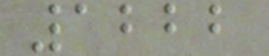1222
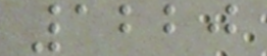1220
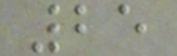25
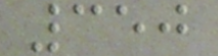350
